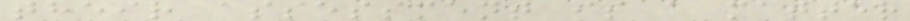their assessment is a matter
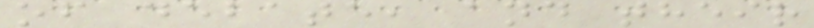of debate, and their
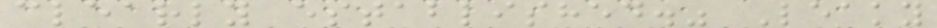clearly established." Leaky
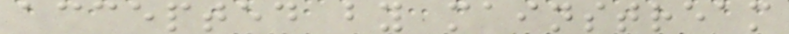accepted by mainstream
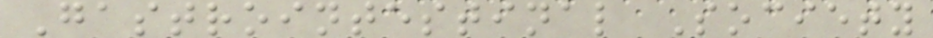Gastrointestinal Society
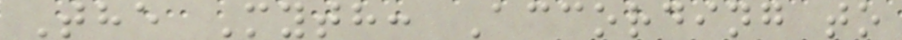The Myth: According to
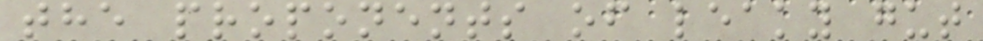the proponents of leaky gut
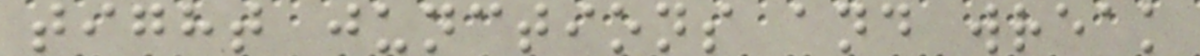tight junctions and wreak
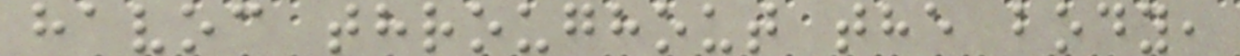havoc throughout the body,
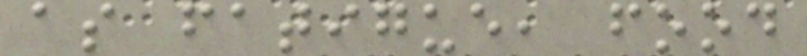as fatigue, food
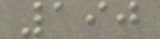190
